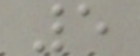5
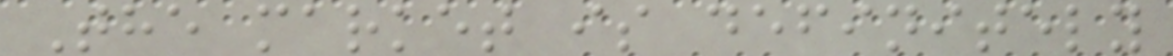The market is definitely
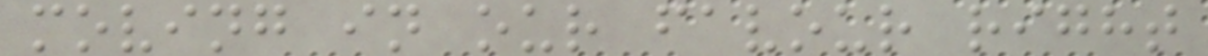moving in our favour right
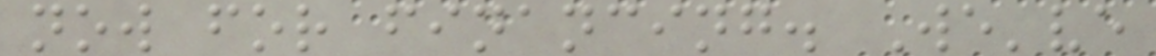now for financing. We've
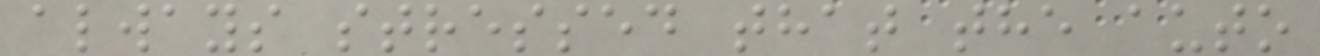always stressed that the auto
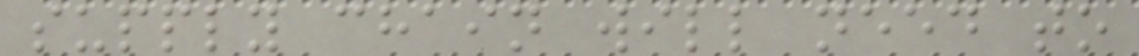supply chain will need to
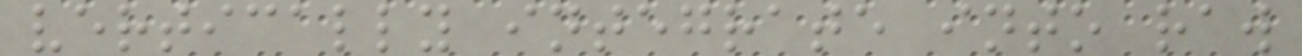vertically integrate into raw
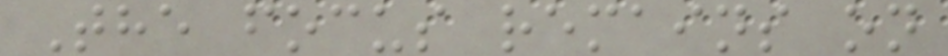The focus remains on
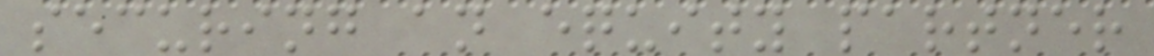securing an equity partner
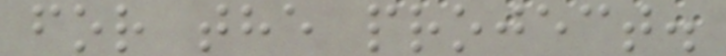for the project.
